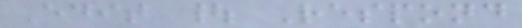Edit | Respond
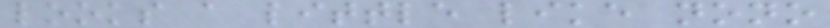looks a little like nono
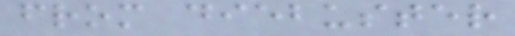from diebuster
